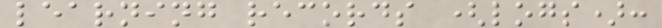learning records (logs):
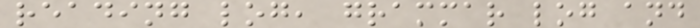reading log, grammar log and
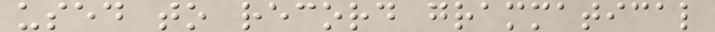used to record grammatical
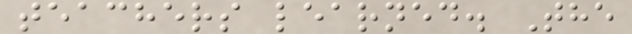teachers learned. The
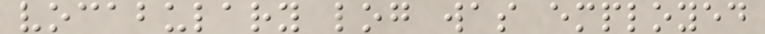vocabulary log was employed
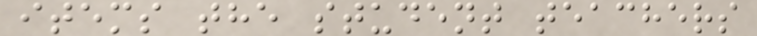items the student teachers
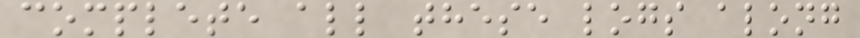complete all these logs along
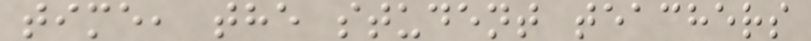time, the student teachers
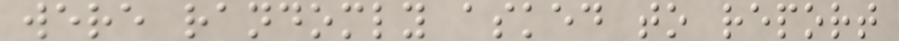were randomly asked to report
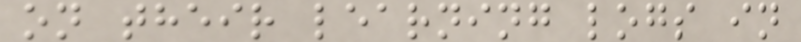on their learning logs in
